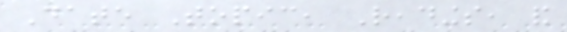Date Topic, Readings, and
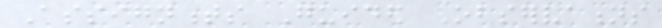Assignments Guided Observations
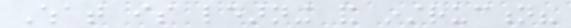What is learning and instruction?
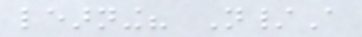learning? N/A
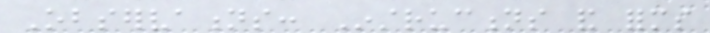Observations: Instructions and forms
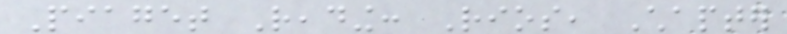Piaget Reading: Rios, Chapter
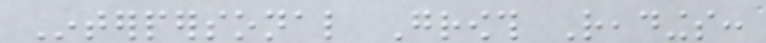Interpersonal Growth Readings:
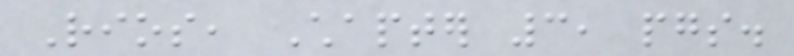Rios, Chapter 3, pgs.
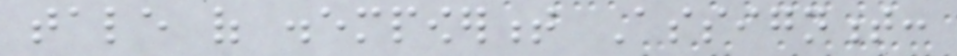tale of disempowerment Assignment:
